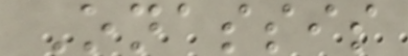Onassis
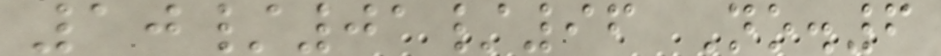10/01/96 No.6
